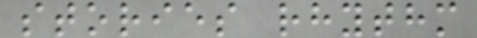stories rhythm
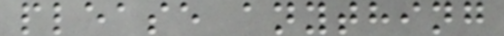please anything
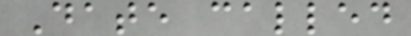Date called
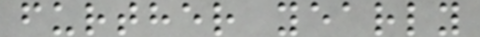further yearly
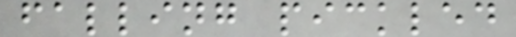falling pickled
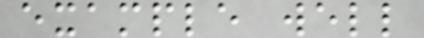example well
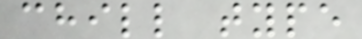chill type
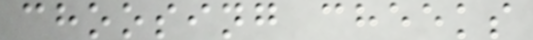choosing cheeks
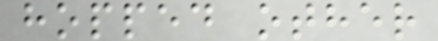hopped other
